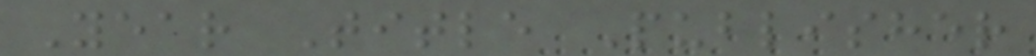Year Title Publisher
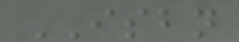ISBN
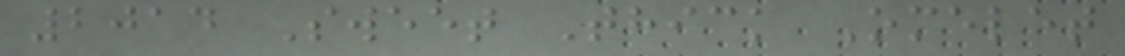2014 Sweet Thick Omelet
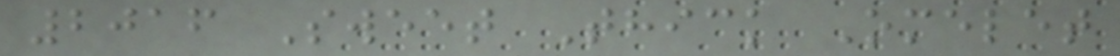2016 Sweet Thick Omelet
